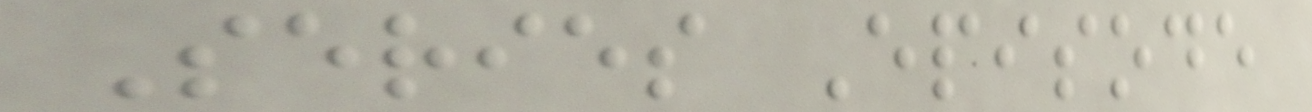Series Episode
